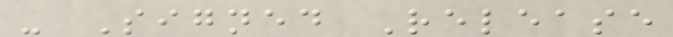- Signed Release
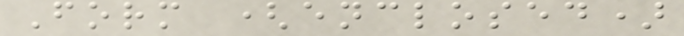Form (enclosed)
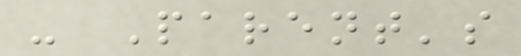- Parent's
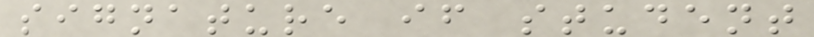signature if student
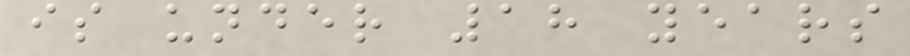is under 18 years
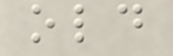old
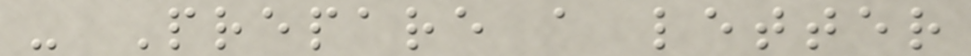- Prepare a letter
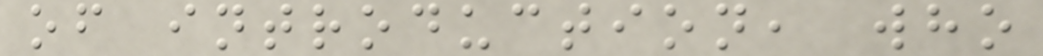of introduction, who
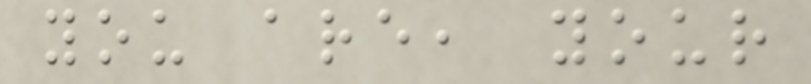you are, your
